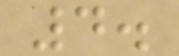4.
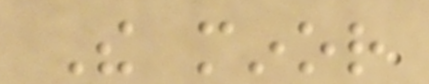The minor
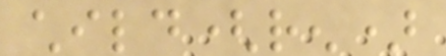child(ren)
